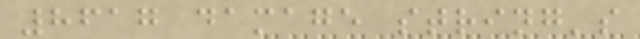8617 damage string's
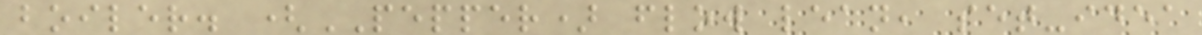boiler. (PEPPER) flow lean, set-idea
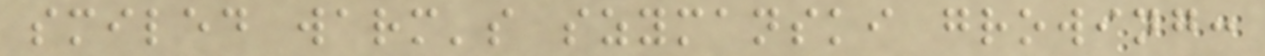smiled warm's szymanski growing:
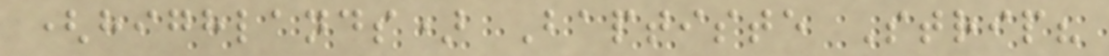(highlands) Baptiste Strip?
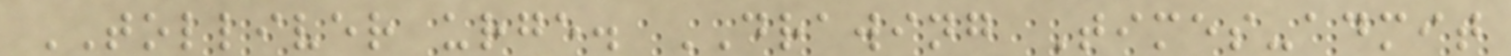TOLLIVER urge. DRAWING Times-admit
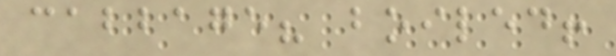cabbage? boiled!
